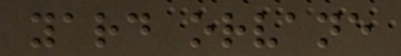yard orvane
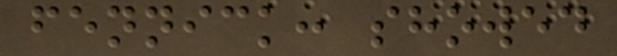fennick: showed
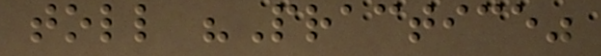toll "Practice"
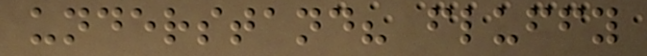understand? fluffy
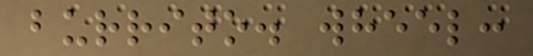burrito. wheel:
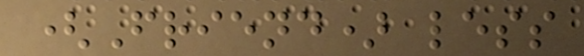(Friend) less
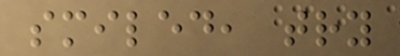smiled, try
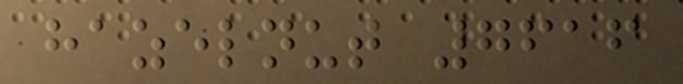hazelnut 7616
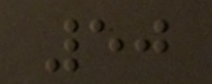50
